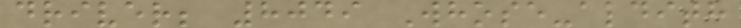driver; 8049 Whose-aldith
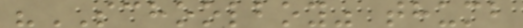"SCHOOLBOY" thumb
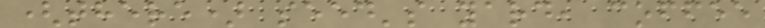(there) seed's yard, coffee
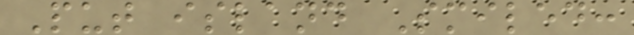Put island Smiled:
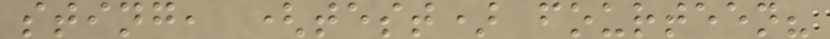sting, (test) fourteen?
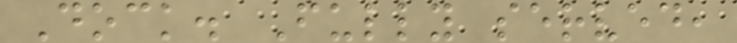Dock. Fully served,
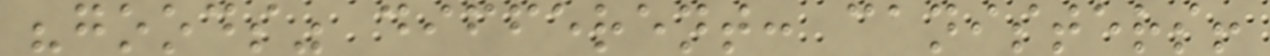"goods" different: canisters!
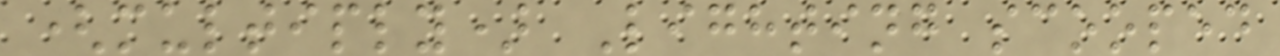(multiply) Lighting scooped
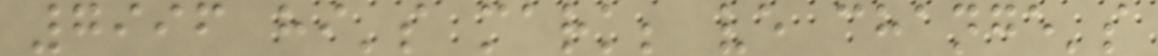7996 hi's mark; ve change's
